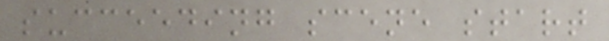succeeding scene start
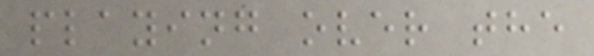playing over the
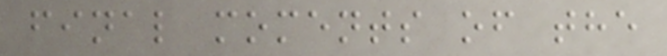final moments of the
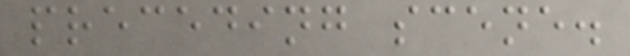preceding scene.
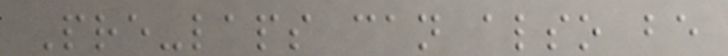Pre-laps can also be
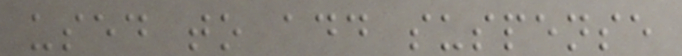used to add suspense
